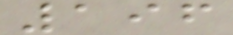196
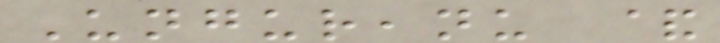Ungureanu &
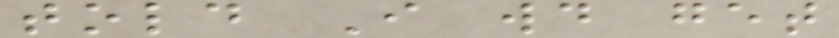told I would get
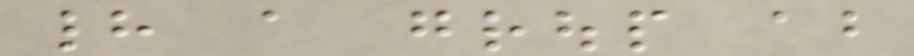had a group about
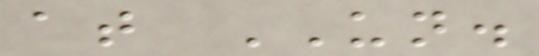at UN.
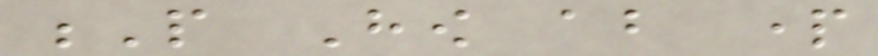P How about part
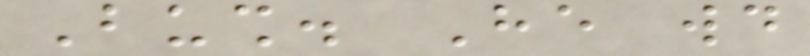Bush. He would
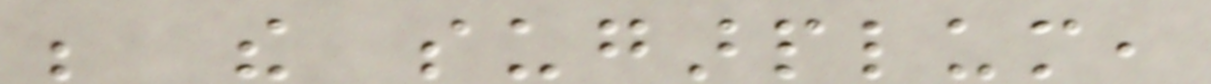be the sugarplum,
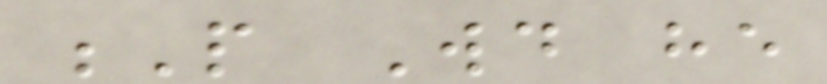P Would he
